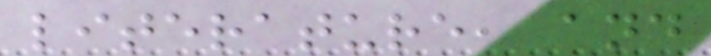literature, and
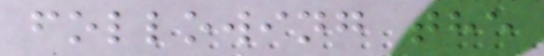following the
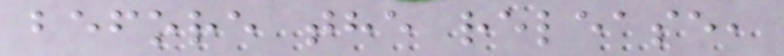before the release,
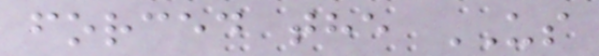forced the US
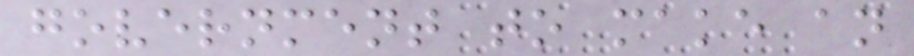government to make an
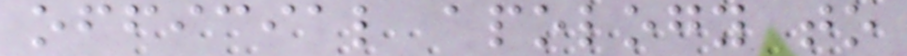official apology to
